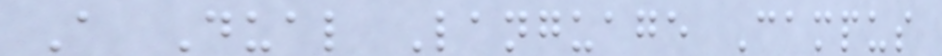A Dual Language Campus
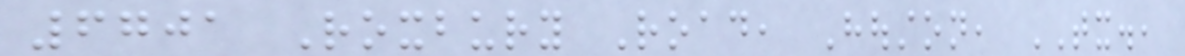6701 Roxbury Road, Houston, TX.,
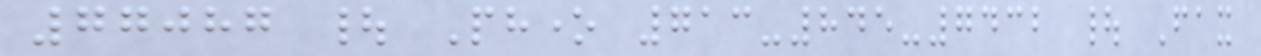77087 | Phone 713-845-7432 | Fax
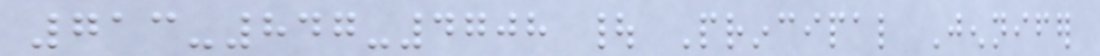713-847-4708 | Principal Jennifer
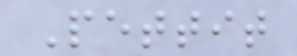Pettit
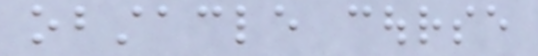obstacle course
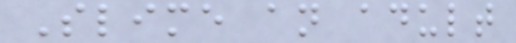Slime an adult
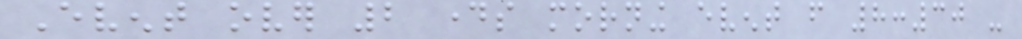Event over 2 days morning event from 8:30 -
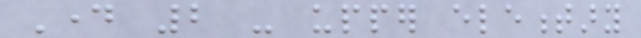Day 2 - upper elementary
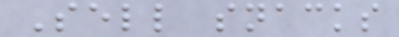Sell snacks
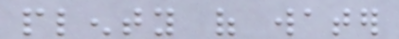plenty of water
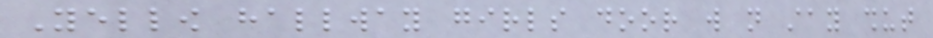Yellow hallway girls door will not stay shut
